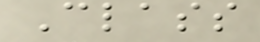Class
